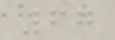67
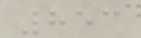853
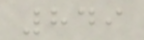849
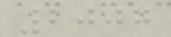2007
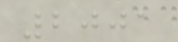2001
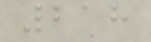218
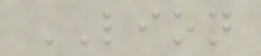LION
